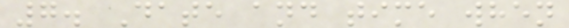7. Date and time when
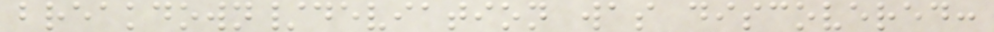breakdown/deviation was discovered:
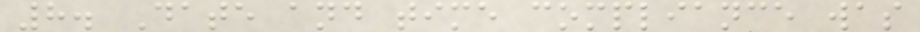8. Date and time compliance was
